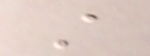A
